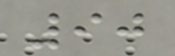90
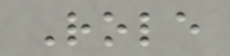Role
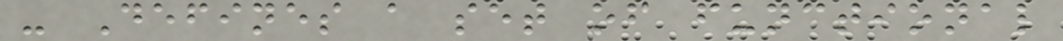- Defines a set of functional
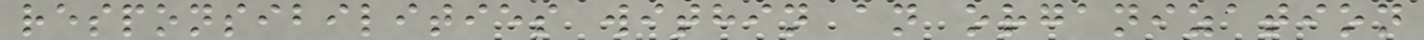responsibilities within an organization
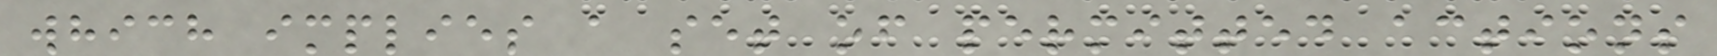which implies a set of permitted actions
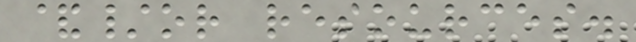&/or resources.
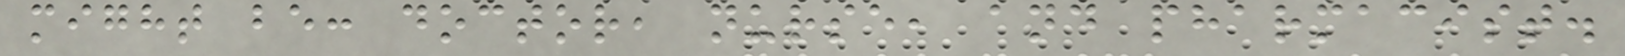might be: doctor, nurse, and pharmacist.
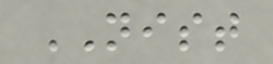NIST
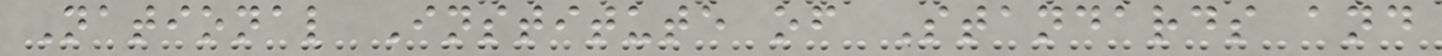National Institute of Standards and
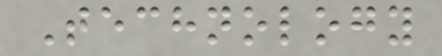Technology
